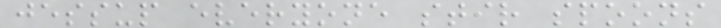jessup everyone stir spoons
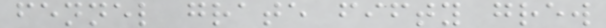fennel grate fifty grew
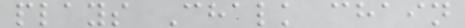plays Chalk chain
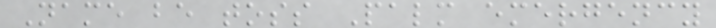Name be toss Palm emergency
